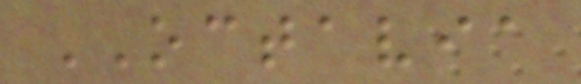OCTAVIA
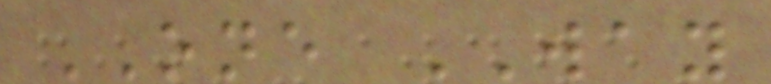ONE WAY
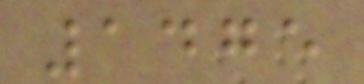1475
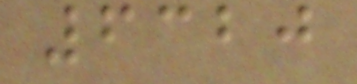6320
